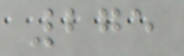275
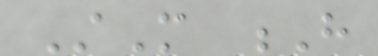StM H
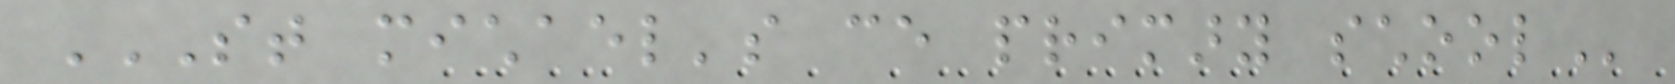ST MICHAEL'S CE PRIMARY SCHOOL
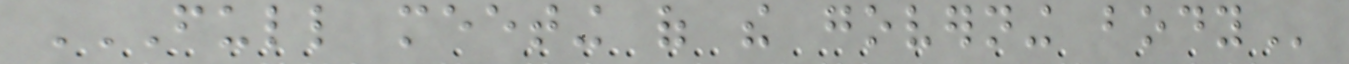FULL MEETING OF THE GOVERNING BODY
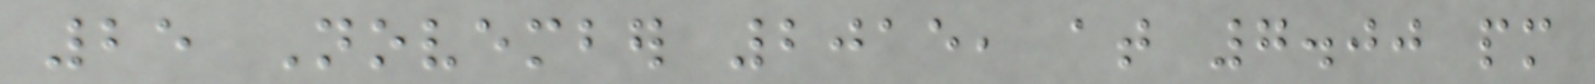25 November 2015, at 7.00 pm
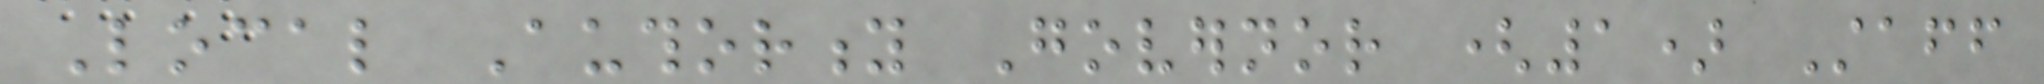Local Authority Governor (1) Staff
